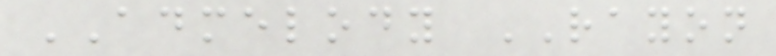ADMELODY RAYON
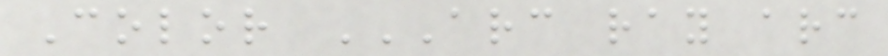Color ARC RAY ARC
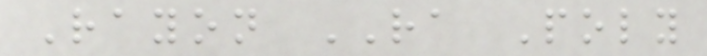Rayon RA Poly
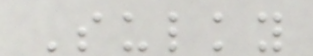Sulky
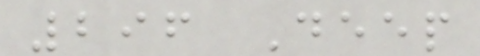296 Deep
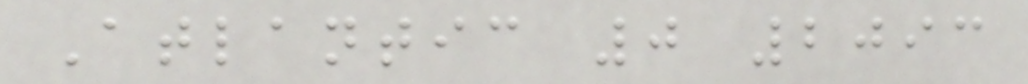Atlantic 0 2093
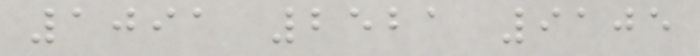1091 2521 9105
